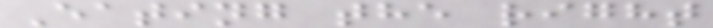Eating the right
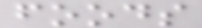foods
